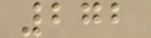272
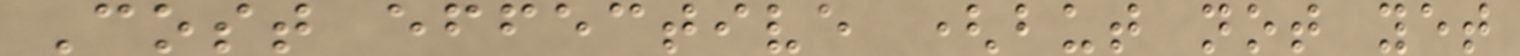Cost effective (but not yet
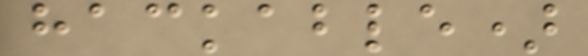hackable)
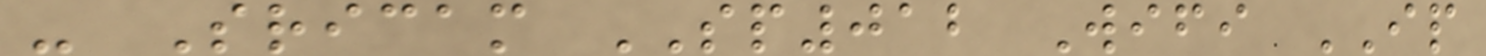- Sricam SP012 Wifi IP
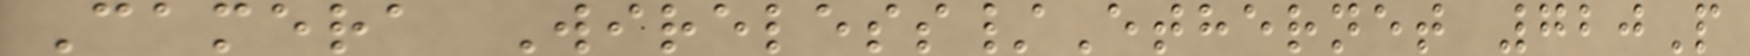Camera Wireless/Ethernet 720P
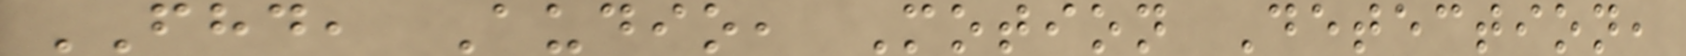FHD, Audio, Motion Detection,
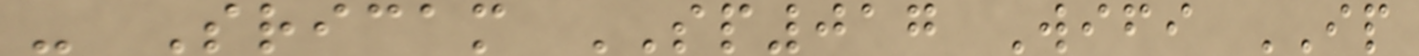- Sricam SP017 Wifi IP
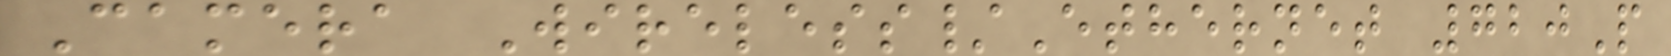Camera Wireless/Ethernet 720P
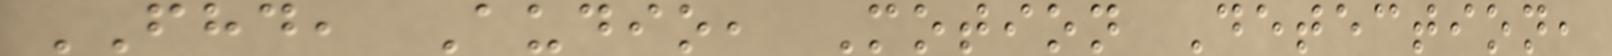FHD, Audio, Motion Detection,
